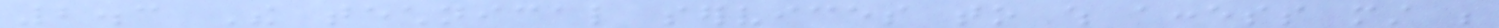2.3 The technical services to which access must be
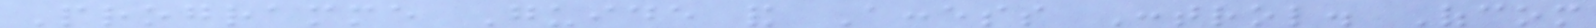Programme Guide and Access Control. Ofcom
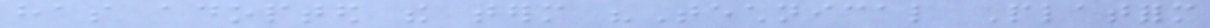has adopted the term "Technical Platform
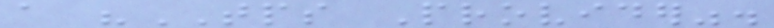a "TPS Provider".
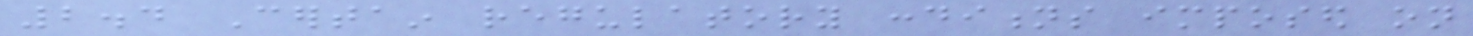2.4 Certain regulatory conditions imposed on
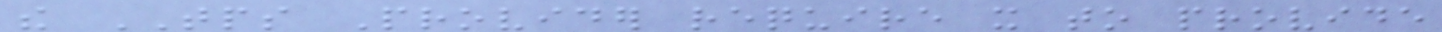the TPS Provider require it to provide
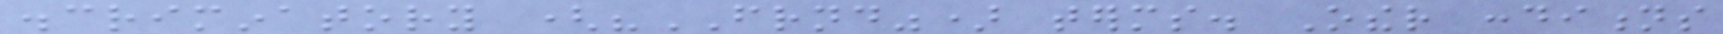discriminatory ("FRND") terms. Other conditions
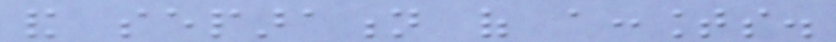and separation of accounts.
